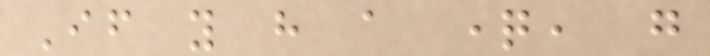If you have a question, go
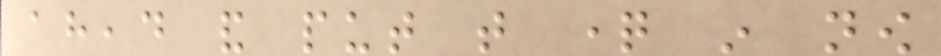ahead and put that question in now
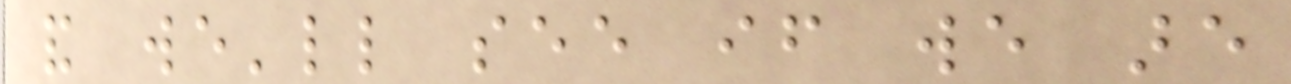and we'll see if we are
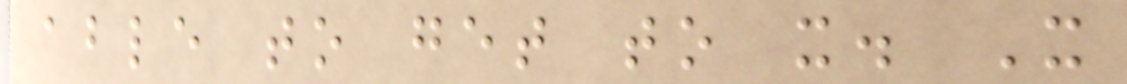able to get to it. It
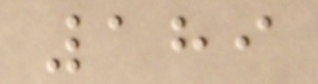189
